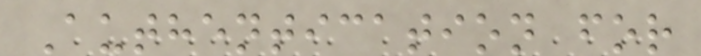Authentication for
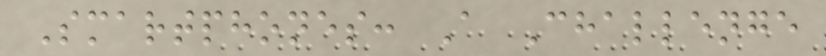Smartphones: A Challenge
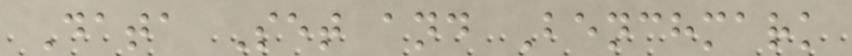Data Set and Benchmark
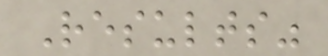Results"
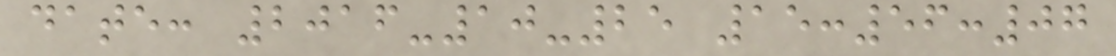date: 2016-10-25 15:56:07
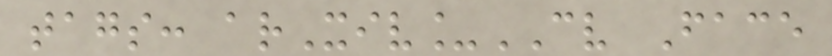tags: arXiv_CV Face
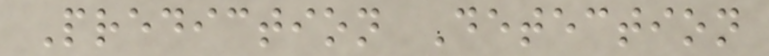Prediction Detection
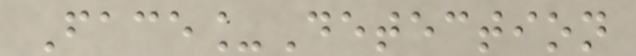Face_Detection
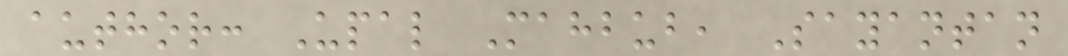author: Upal Mahbub, Sayantan
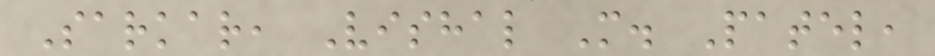Sarkar, Vishal M. Patel,
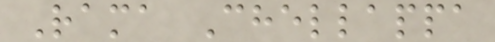Rama Chellappa
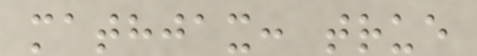mathjax: true
